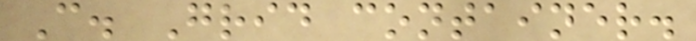C. Grid container.
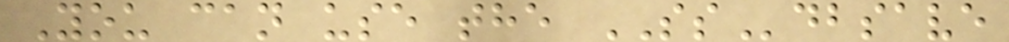You can use the SSdbsave
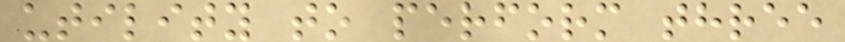utility to perform three
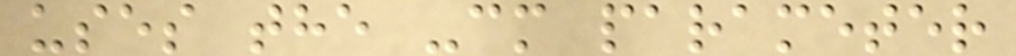uses the -cm parameter
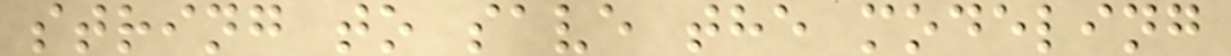string to save the modeling
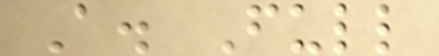A. Full
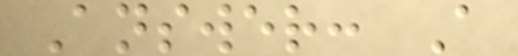Answer: A
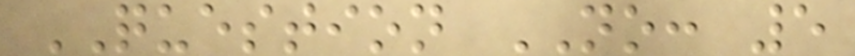QUESTION NO: 5
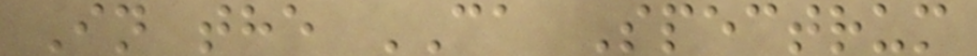In the CA Spectrum
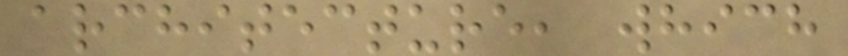architecture, which
